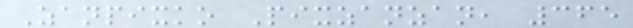Zanpixko Pixzanzan, 365
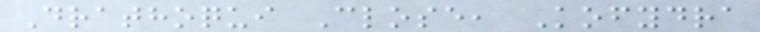Drathoqui Close, Kofydra
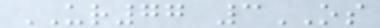UR77 3OS
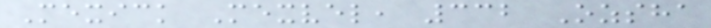Mexick Mexvel, 332 Ozsha
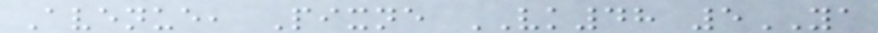Avenue, Pixne VK48 5YA
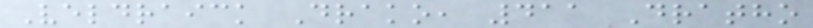Veldraick Drako, 411 Dratho
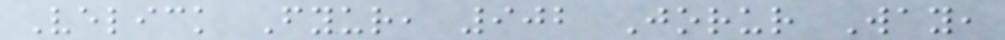Velick Fyur, 902 Jorur Way,
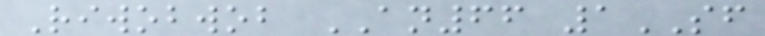Riwobwob AN66 1SF
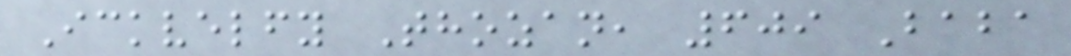Ickvelfy Thozan, 609 Baba
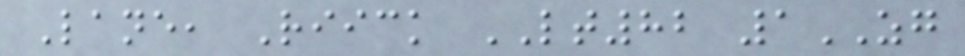Lane, Riick LT82 1ZG
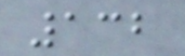132
